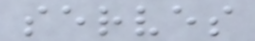serves
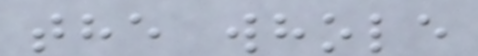the whole
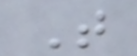T
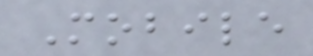Mobile
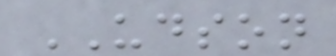UDSON
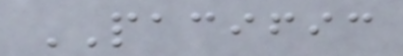PACIFIC
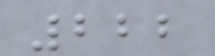222
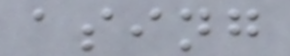asing
